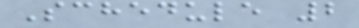Schedule 2
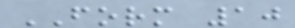FORM 10
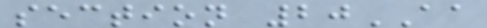section 20AA
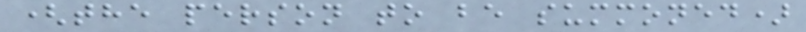(the person to be summoned)
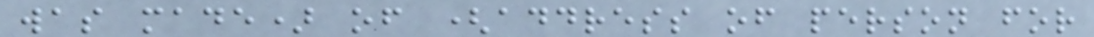was made) of (address of person for
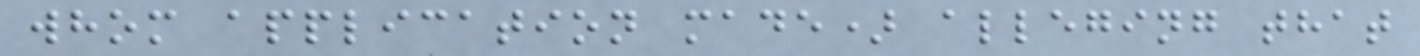whom application made) alleging that
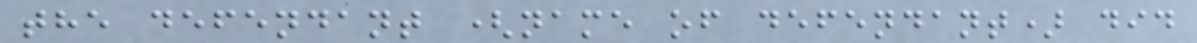the defendant (name of defendant) did
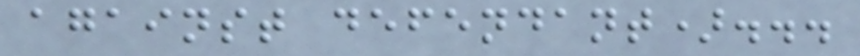against defendant)...
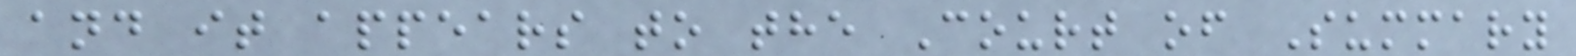and it appears to the Court of Summary
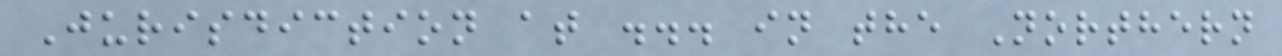Jurisdiction at ... in the Northern
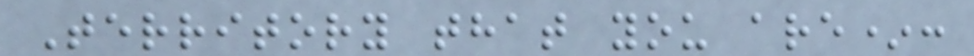Territory that you are*:
